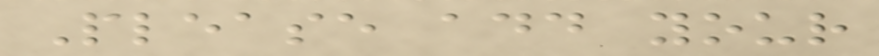Please add your
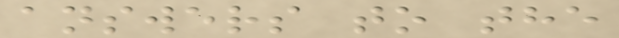answers to the
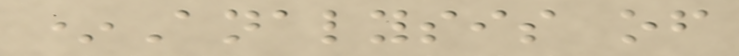*Analysis of
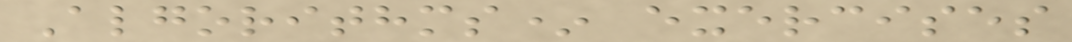Algorithms* exercises
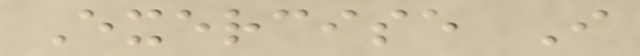Exercise I
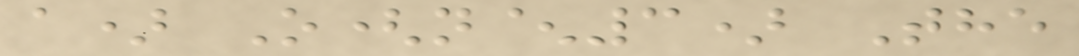a) O(n^3) The
